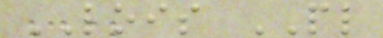LOIS PL
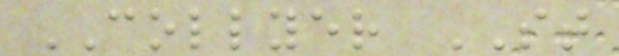COLLYER ST
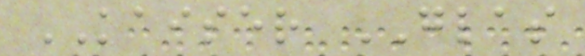KAISER GLAS
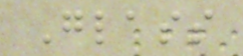Glass
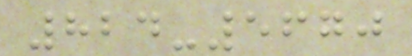824-5670
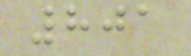801
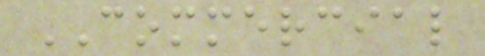COMMERCIAL
